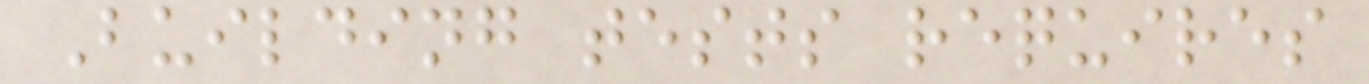Building tests requires
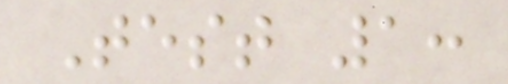Test 1:
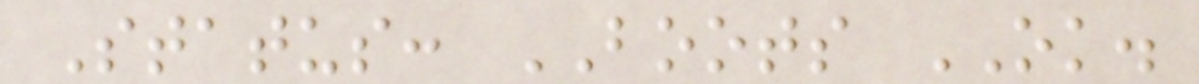Status: BOOTS OK.
